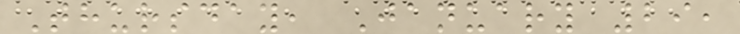Thursday, January 29,
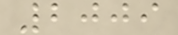2009
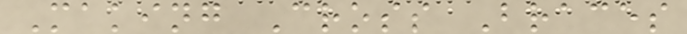Making Cross Braces
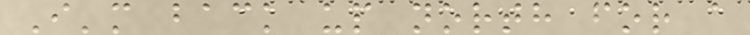I'm back up north for a
